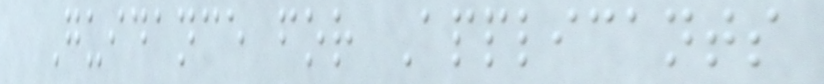Guidance for Applicants
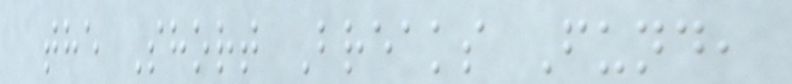the Short Breaks Fund,
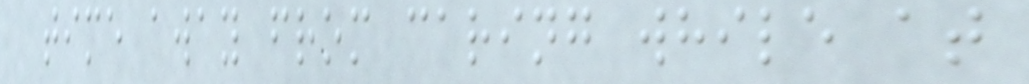time away from caring while at
